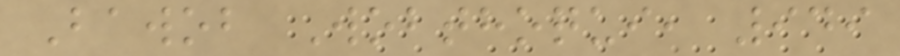Bawob Wobthoqui, 949
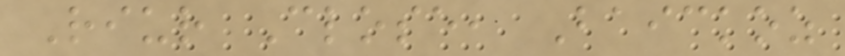Riur Close, Baickoz
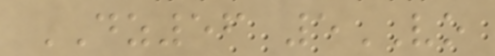DZ56 5VO
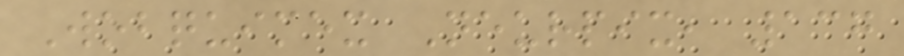Wobquimex Neurpix, 137
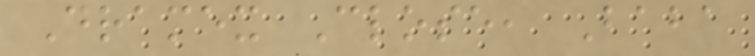Dramex Close, Baba
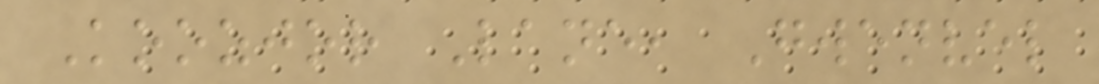Koozjor Lane, Gwenvel
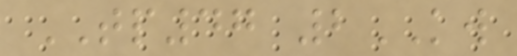TP47 2KW
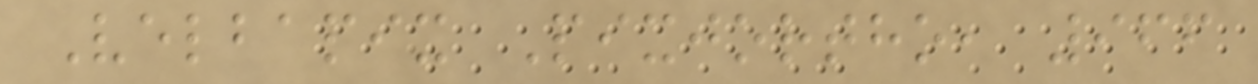Velbapix Pixjortho, 966
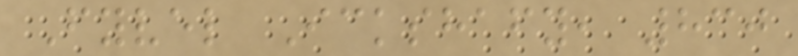Fyvel Ickshafy, 830
